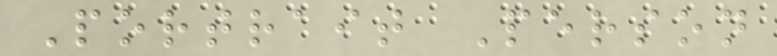Portrait Person
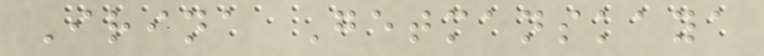Irina Getmanskaya
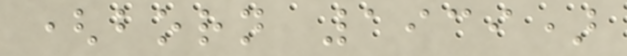(born 1939)
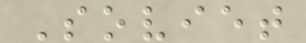Soviet
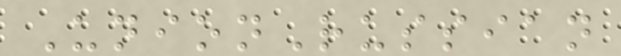UnionRussian
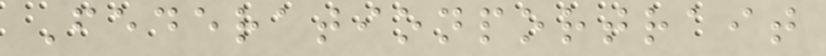Federationportrait
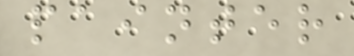painter
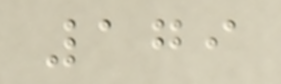179
